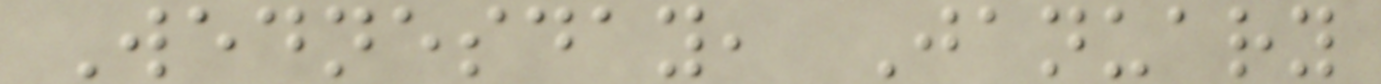Wednesday, January
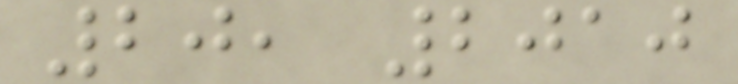20, 2010
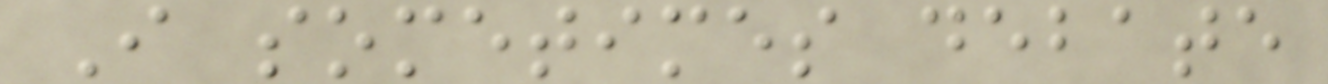I sometimes debate
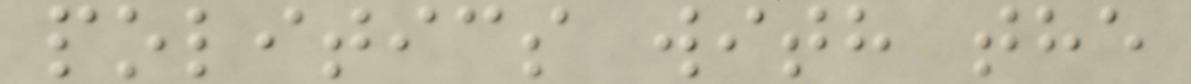politics with the
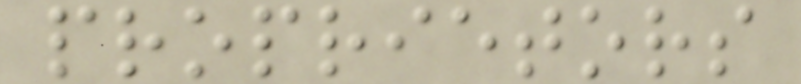proprietors
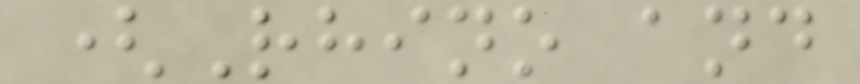(Rhino and
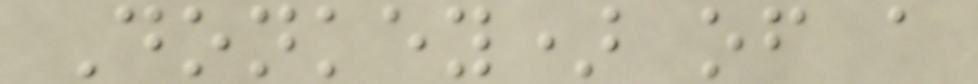Donkey) of a
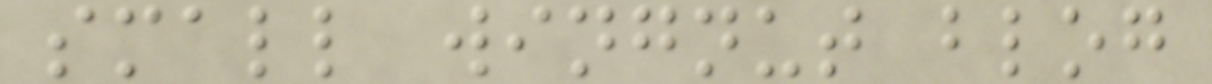small wingnut blog
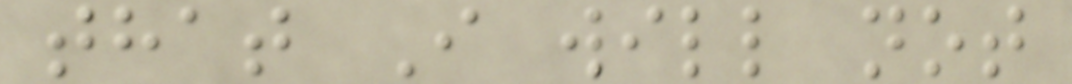that I will not
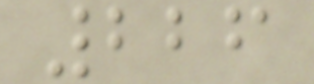226
